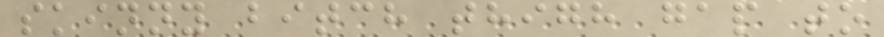skinny bitch thigh gap to
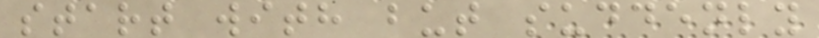start with but suddenly
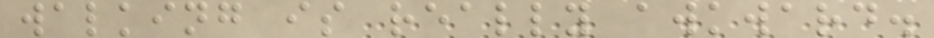walking is really awkward.
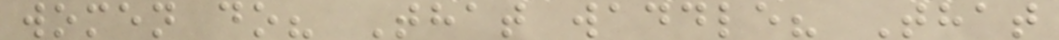women do? That waddle? That
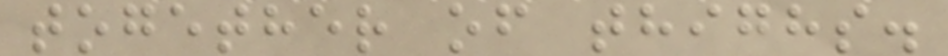together of thighs.
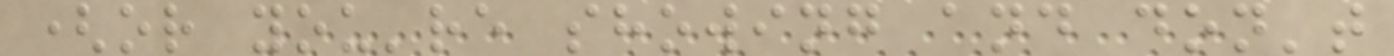(or you're showing and don't
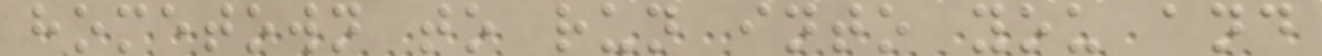hometown to run into you and
